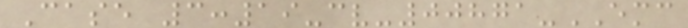Case 3:19-cv-00871-EMC
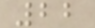22
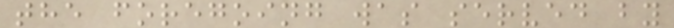the foregoing was served by
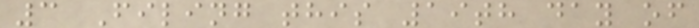3 Filing this 19th day of
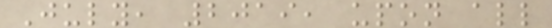July, 2019, upon all
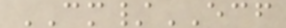CM/ECF
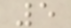5
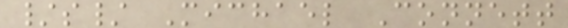/s/ Michael Connett
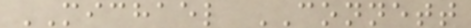MICHAEL CONNETT
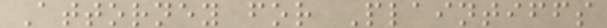Attorney for Plaintiffs
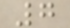7
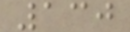130
